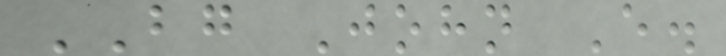BG John E.
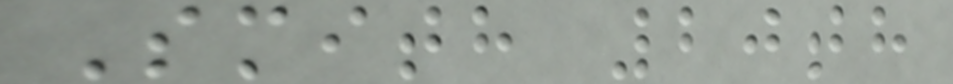Smith 20th
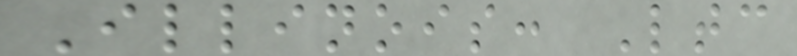Illinois: Ltc
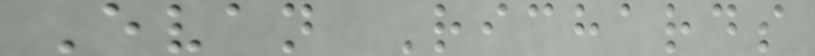Evan Richards
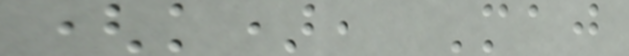(k), Maj
